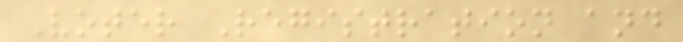Voter Registration and
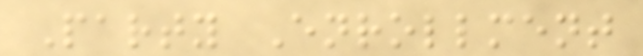Party Enrollment
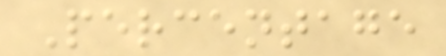Percentage
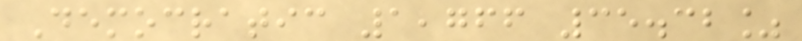Democratic 1,766 35.32%
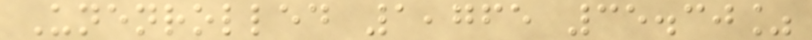Unenrolled 1,765 35.30%
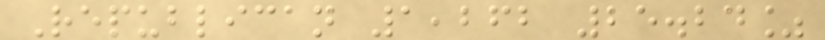Republican 1,262 25.24%
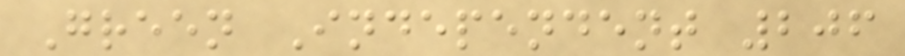Green Independent 206
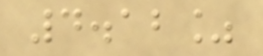4.12%
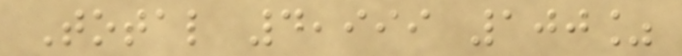Total 4,999 100%
